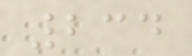234
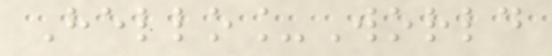Hello_World
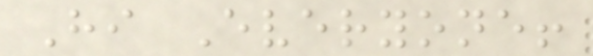Hi Everyone!
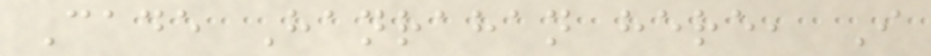Cade Hanrahan here, I
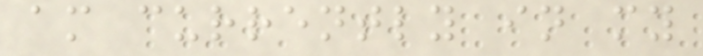am currently in my
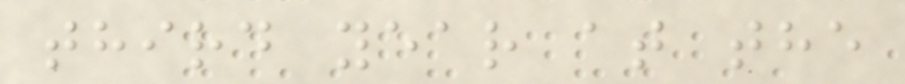third year at the
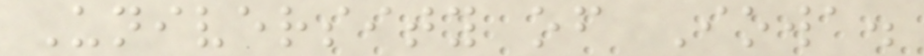University of Iowa.
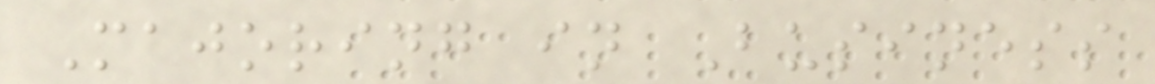Majoring in Business
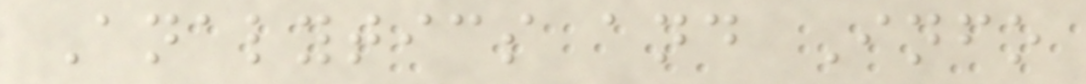Analytics and Info
